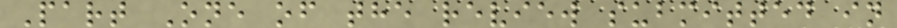Part One of the review submitted in
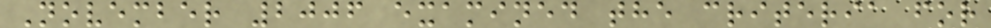November 2006 examined the criteria for
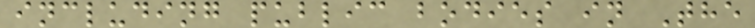including public bodies in The
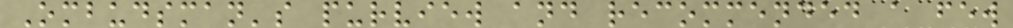Ombudsman's purview and recommended a few
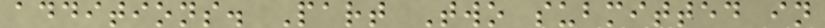additions. Part Two submitted in
